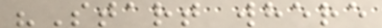"Start where
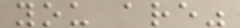you are"
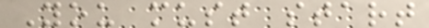You must start
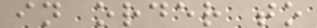in order to
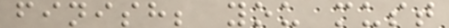finish; you must
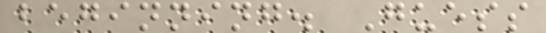beginning. Guess
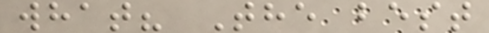what? The best
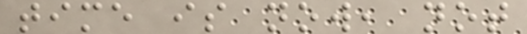time is now, not
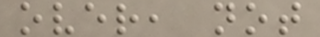over, not
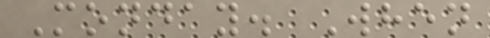Monday. When
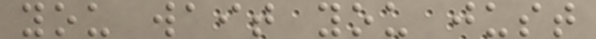you wait you just
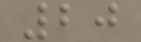20
